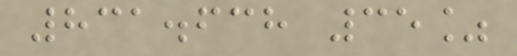831.638 35%
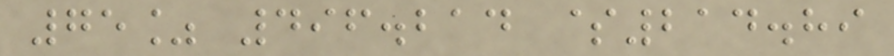75% 496.214 $214.89
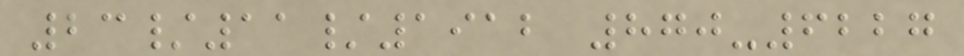23/11/1912 870-6227
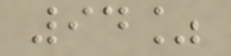94%
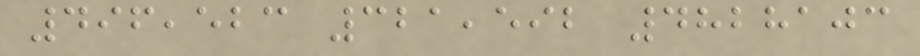496,523 321,592 4828103
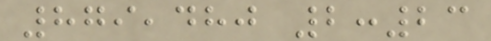879,480 2:23
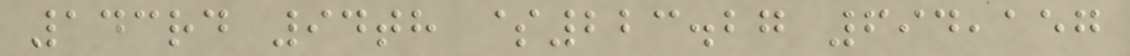143rd 94th $223.27 694,157
